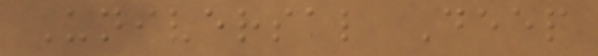Universal Deep
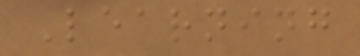Learning
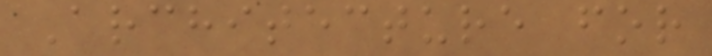Architecture for
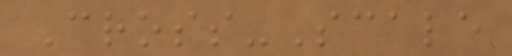Cross-Scale
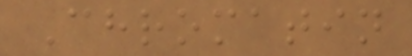Chromatin
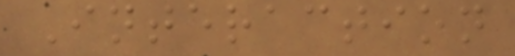Interaction
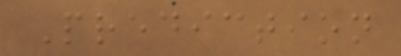Prediction
